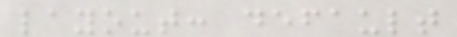layout: default
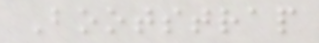Bootstrap
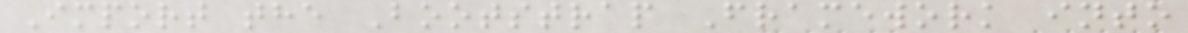Import the Bootstrap Framework into
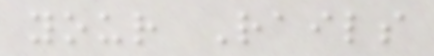your Rails
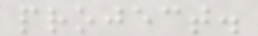project.
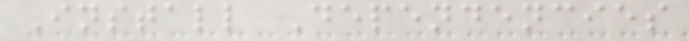Install Dependencies
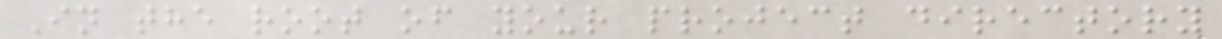In the root of your project directory
